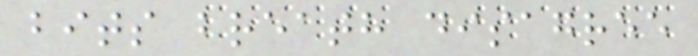bits breath disagree
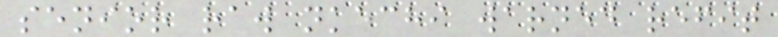senior raw nkechi warned refit
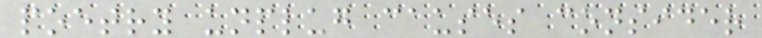poetry unplug causes consider
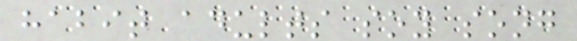habit adults soy song
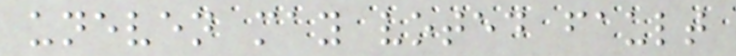uneven may voted fault
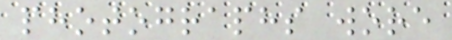photographs wore
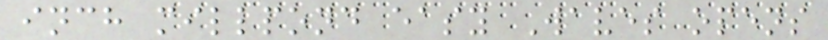inch millpond easy Waves opens
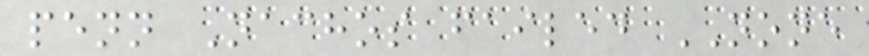penn Nachos failed NONE
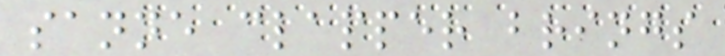sanne clapper brings
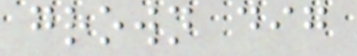grown dig
